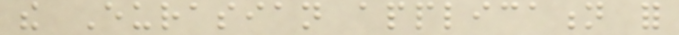the Eurasian application for
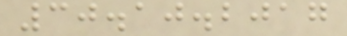30.10.2017
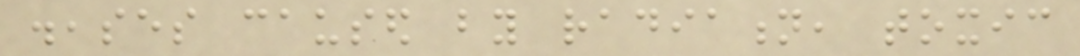diseases caused by radiation, toxic
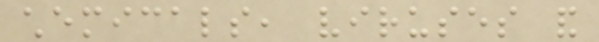chemicals, viruses and
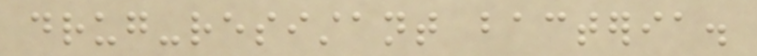drug-resistant bacteria.
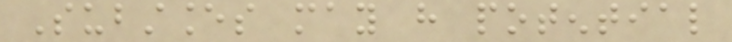Substances may have potential
